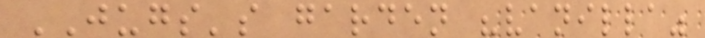JUGS's garden "vanilla"
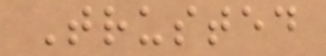Trusted
